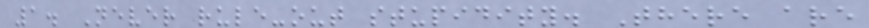1. Never rule-out stupidity. There are
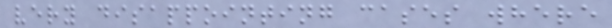very disappointing cases where
